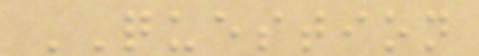QUESTION
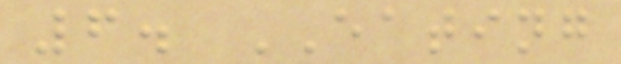6. EATING
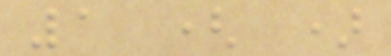1 ( )
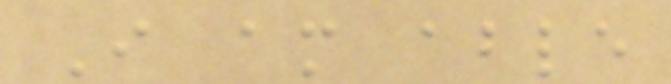I am able
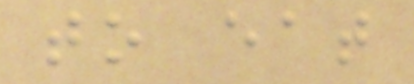to eat
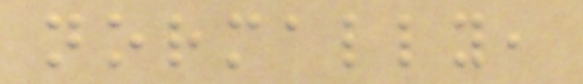normally,
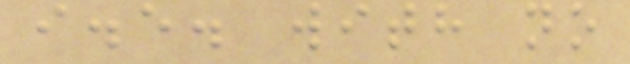i.e. with no
